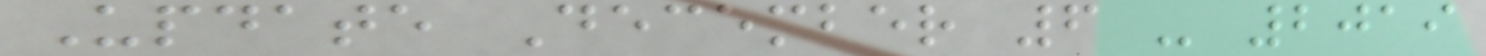Update December 6 - 2019
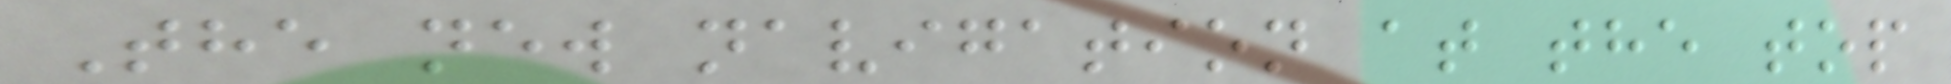The new navigation at the top
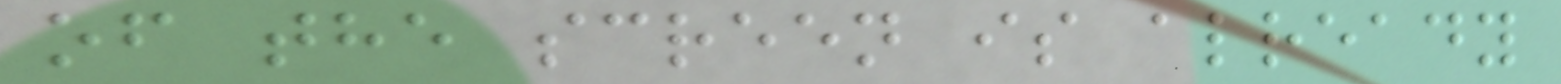of the screen is already
